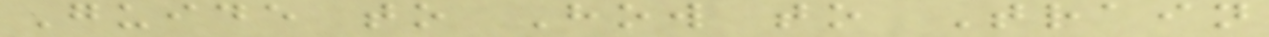Guide to How to Train
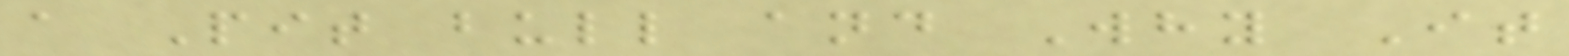a Pit bull and Why It
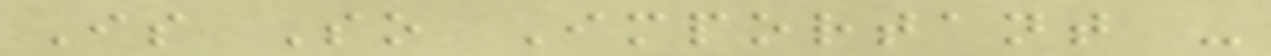Is So Important -
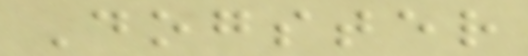Dogster
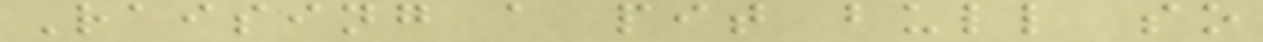Raising a pit bull so
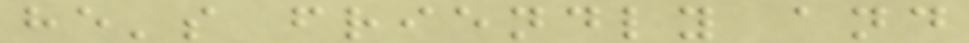he's friendly and
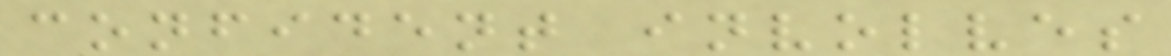confident involves
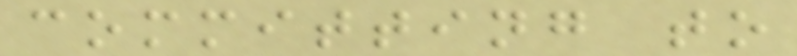committing to
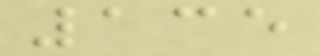135
